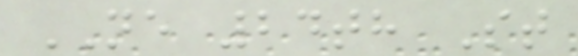NE 24th St
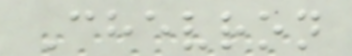Chevron
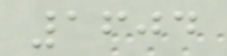1604
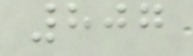807
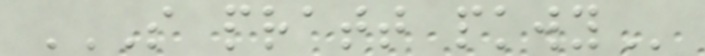S PRATT PKWY
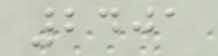2401
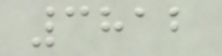3812
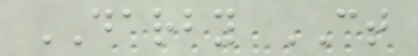DARBY CT
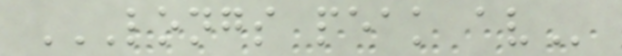LONGS PEAK AV
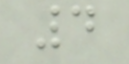4
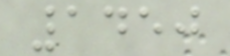1450
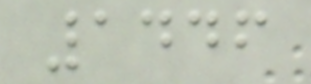1446
